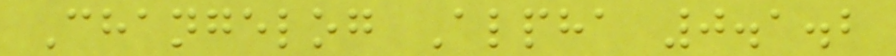Changelog Alpha 0.1.2
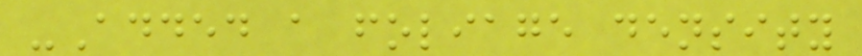-Added a foliage density
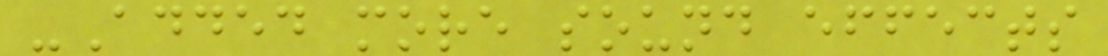-Added more sound effects
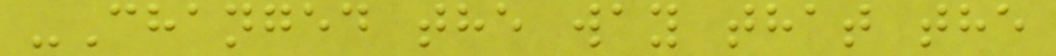-Changed the way that the
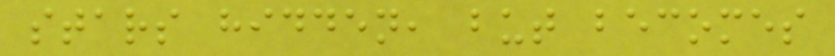stars hidden, but becomes
